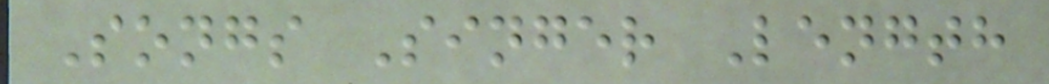Songs Singer Length
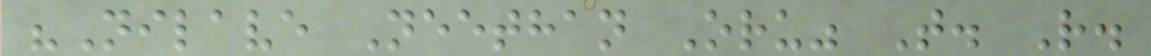"Nilave Neethan Oru" T. R.
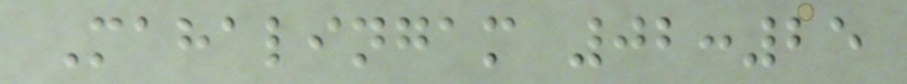Mahalingam 02:25
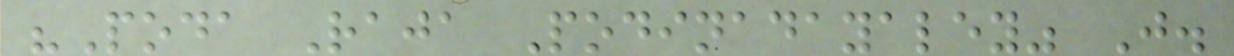"Poda Raja Podinadayaley" J.
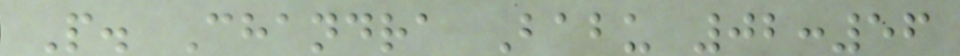P. Chandra Babu 02:56
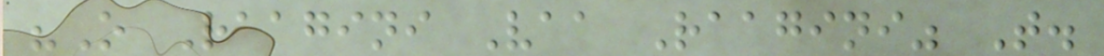"O Raagini Vaa Raagini" T.
